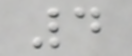4
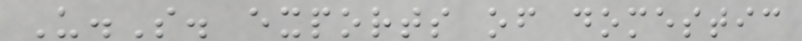U.S. exports of domestic
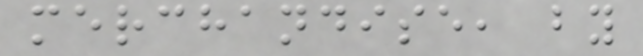merchandise, by
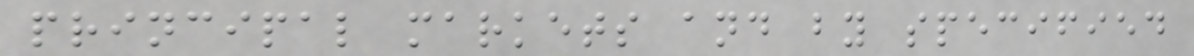principal markets and by specified
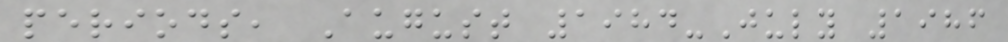periods, August 1984-July 1986
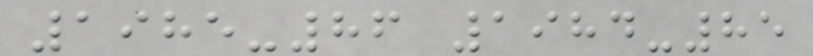1985-86 1984-85
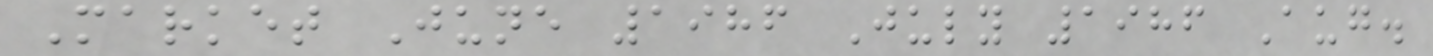Market June 1986 July 1986 Aug.
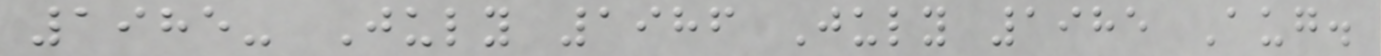1985- July 1986 July 1985 Aug.
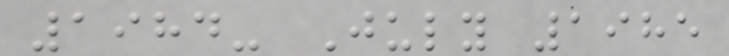1984- July 1985
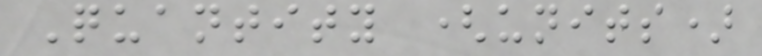Quantity (units)
